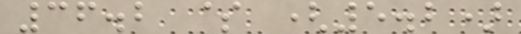36.2 $ (5.2)
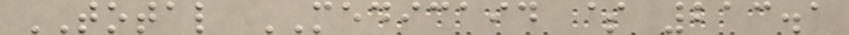TOTAL MEDICAID $ 213.1
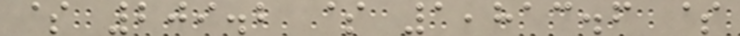$ 209.2 $ 1,813.6 $
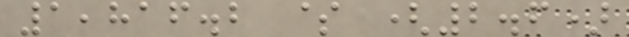1,816.2 $ (2.6)
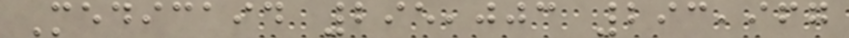Medicaid 295,003 293,967
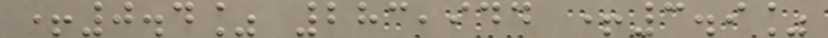+0.4% 283,944 +3.9%
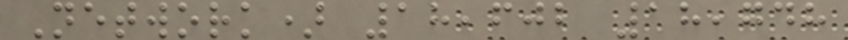Network) 18,602 18,748
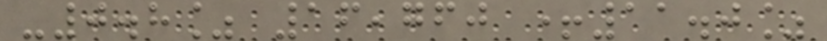-0.8% 16,760 +11.0%
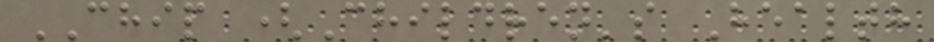CHIP (Children's Health
